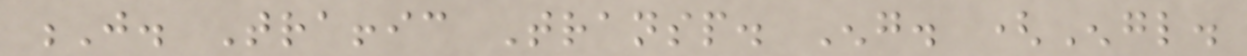J. Traffic Transp. Eng. (Engl.
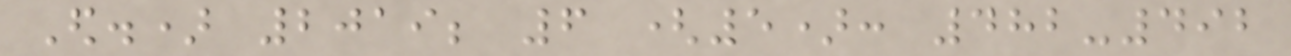Ed.) 2019; 6 (5): 482-492
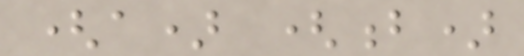(a) (b)
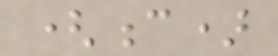(c)
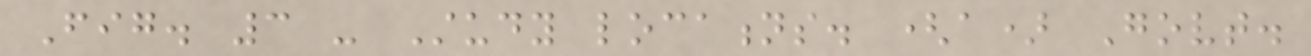Fig. 3 - Study locations. (a) Govt.
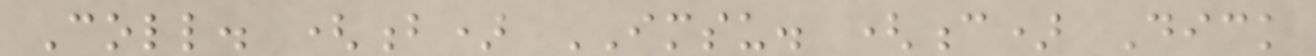Coll. (b) IMSU. (c) Dick
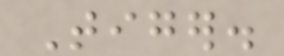Tiger.
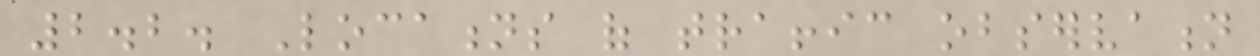2.2. Locations of traffic observation
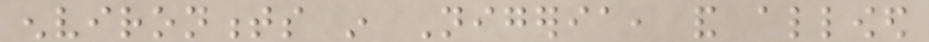environments in Nigeria, and allowed
